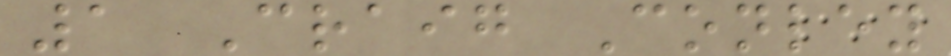1 Craig Conley
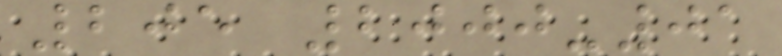205 2000-01
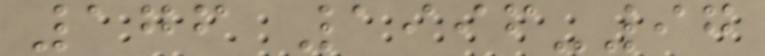176 1996-97
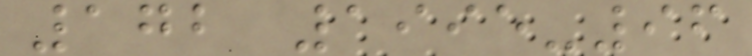172 1995-96
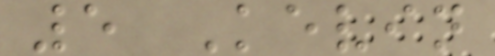5 Kevin
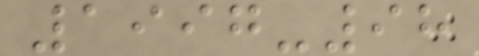1997-98
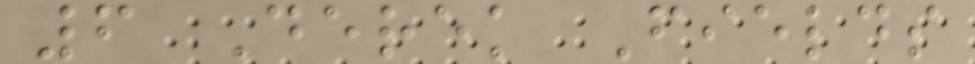6 Derek Fields
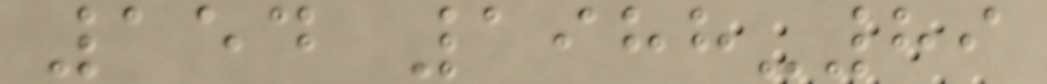154 1988-89
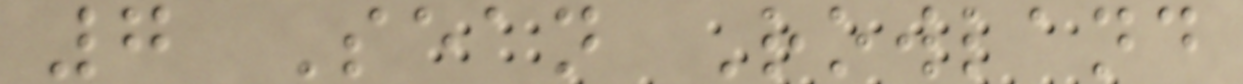7 Sean Rowland
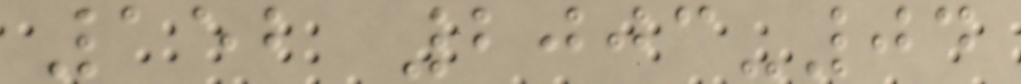152 2003-04
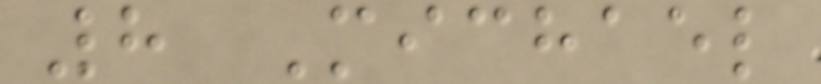8 Michael
